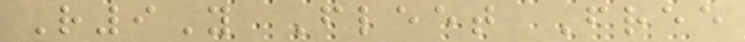R9Y Fleet Free
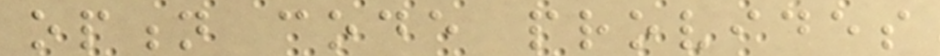option code provides
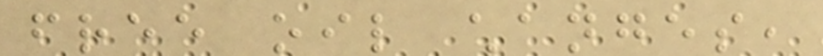free oil changes,
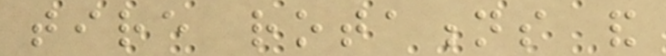tire rotations and
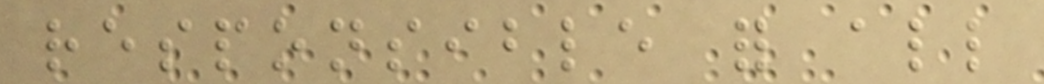responsible for all
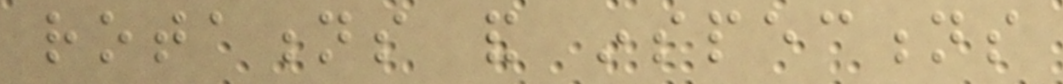rotations and inspections
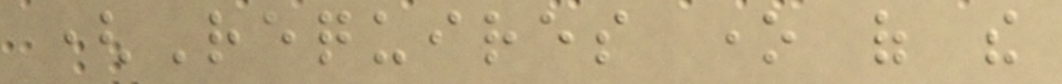(Requires one of the
